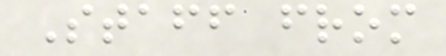Staff from
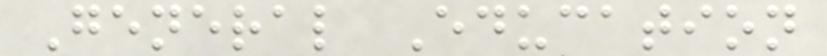General Education
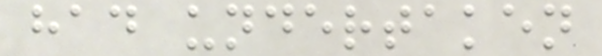had undertaken
